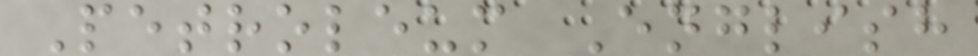Petroleum English
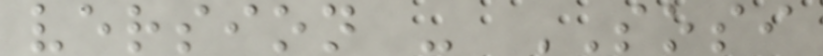version - SOSI
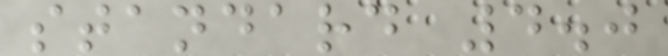standard 4.0
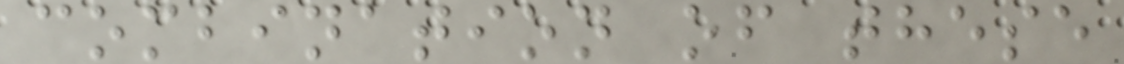combination of these
